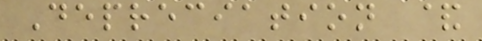Depreciation &
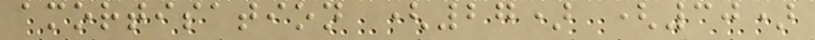amortisation (27) (30)
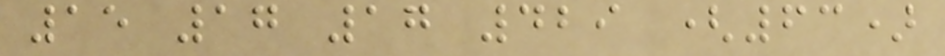15 17 17 429 (63)
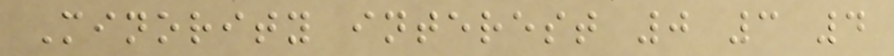Minority interest 0 3 4
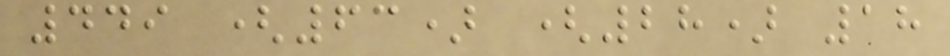449 (63) (28) 18
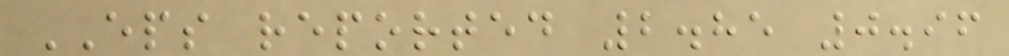EPS reported 2.85 0.96
